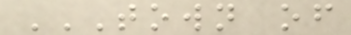TOWN OF
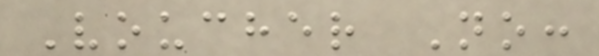Voucher No:
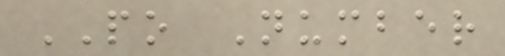PO Number
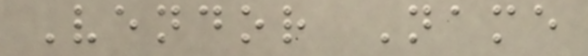Vendor Name
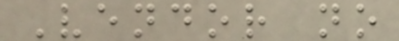Vendor no
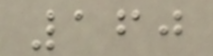160
